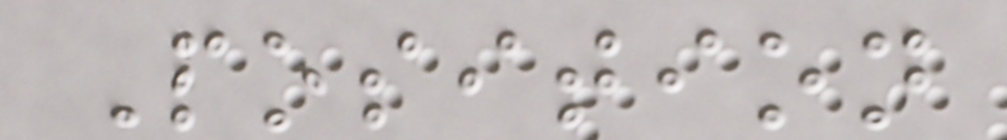Position
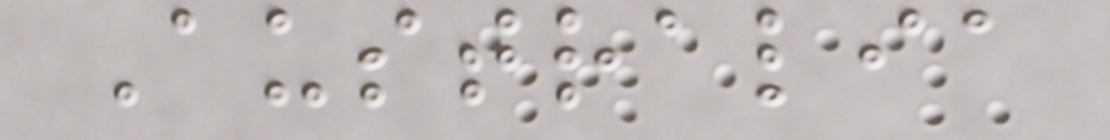Australia
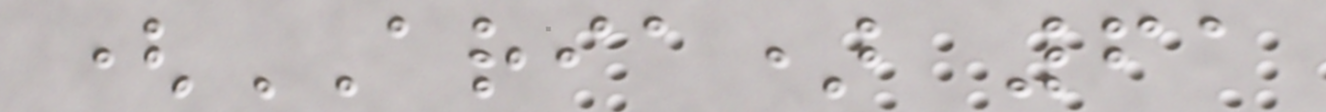(ARIA) 61
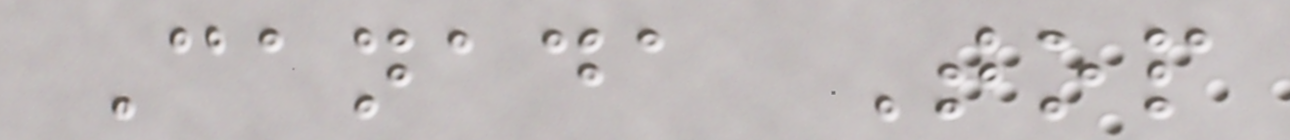Canada Top
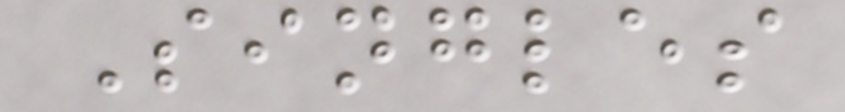Singles
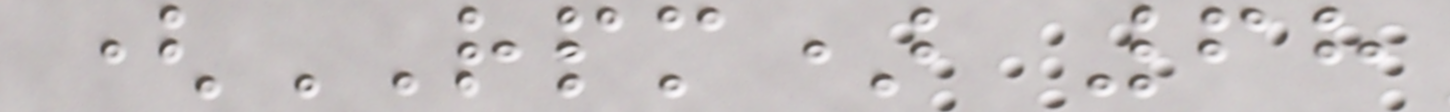(RPM) 68
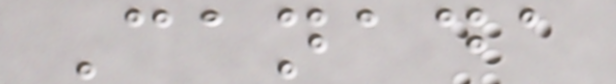Canada
